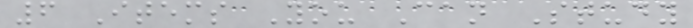6 Items You Can Study
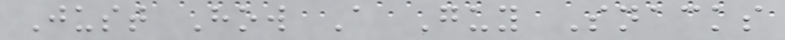Just How A Guy Snacks
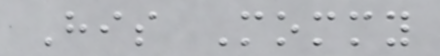His Mommy
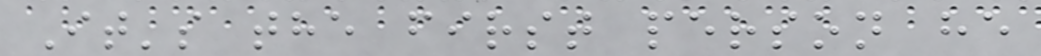It's the first person he
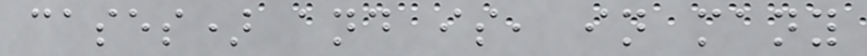cases) and is, in many
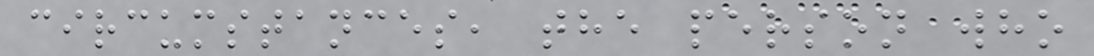circumstances, the person who
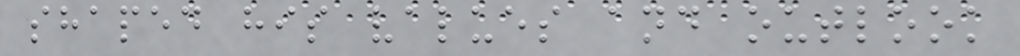shaped his values and outlook
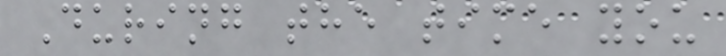During the time you
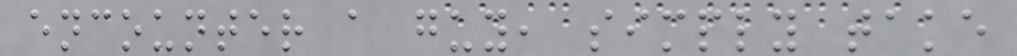encounter a guy, simply take
